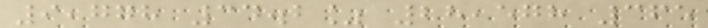9,778 34.2% 28,578 365
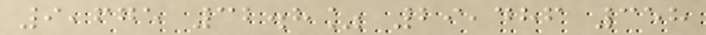9,675 32.8% 29,486 358
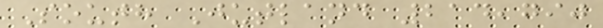South Jutland 214,790
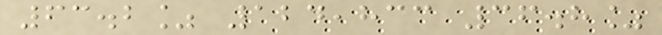63.2% 124,833 36.8%
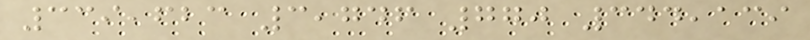339,623 3,746 770 344,139
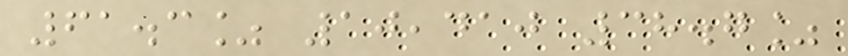61.3% 10,410 38.7%
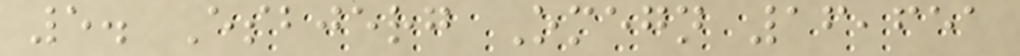5. Esbjerg Omegn 16,651
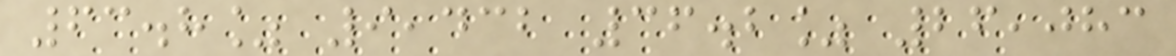63.8% 9,432 36.2% 26,083
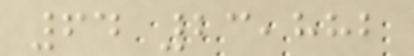64 23,882
